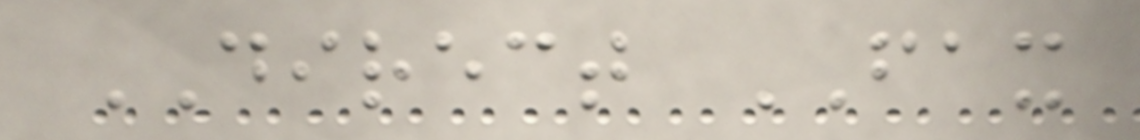DIRECT FAX
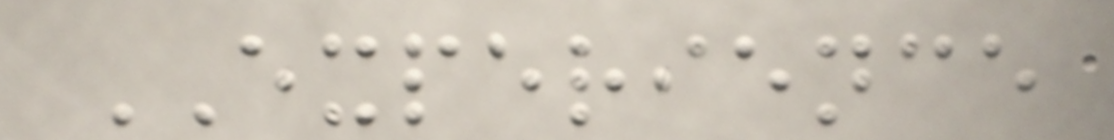EXPERIENCE
